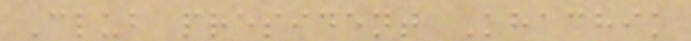Club president Khachik
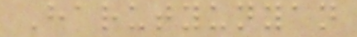Harutyunyan
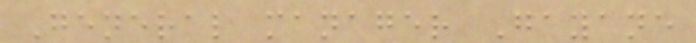General manager Gayane
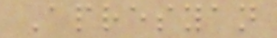Apresyan
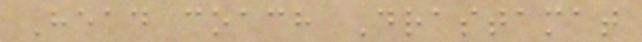Head coach Drastamat
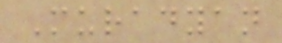Muradyan
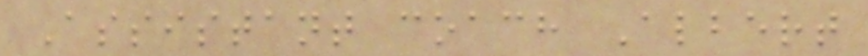Assistant coach Albert
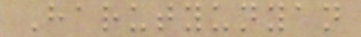Harutyunyan
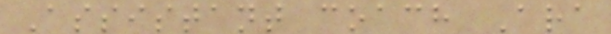Assistant coach Ara
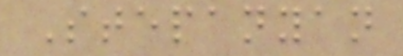Stepanyan
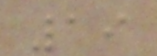19
